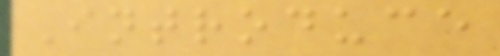Introduce
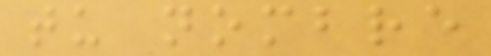tu nombre
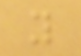y
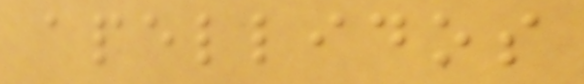apellidos
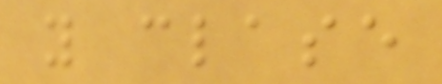y clase
